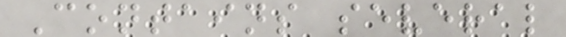Contains several
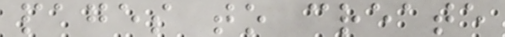pages to create
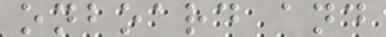onboard and
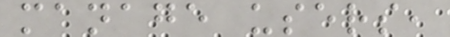manage users,
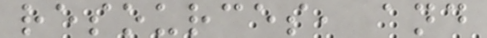resources, and
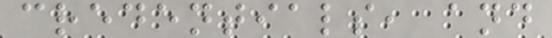credentials, and
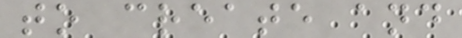to create and
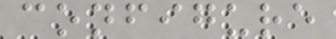configure
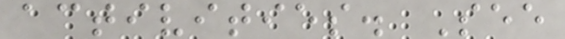activities. See
